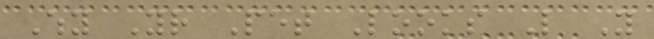Why Your Pet Looks Like You
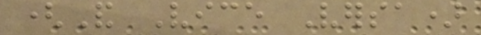(And Vice Versa)
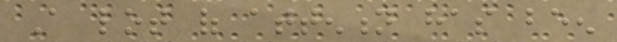A lot of attention has been
